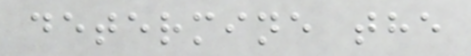determine the
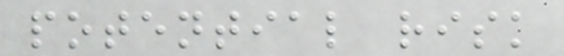potential risk
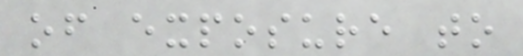of exposure to
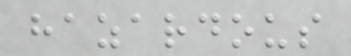hazardous
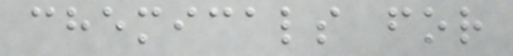chemicals for
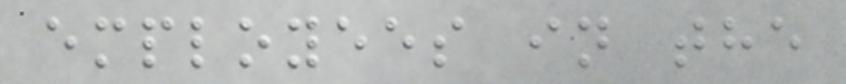employees in the
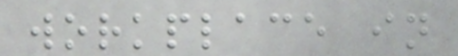workplace in
